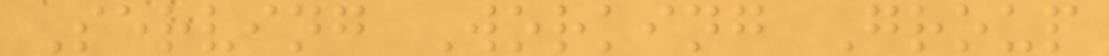Serving Working Group
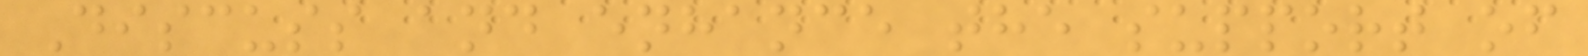Discuss and enhance the support of
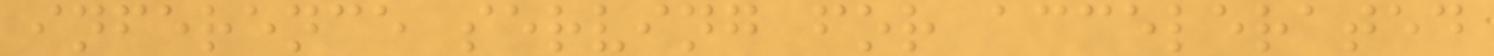inference serving for accelerated
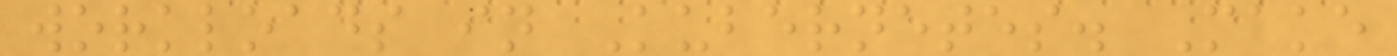workloads in Kubernetes. Make
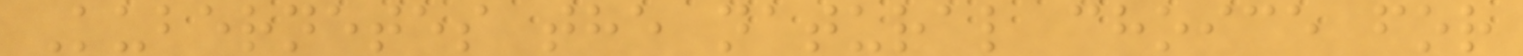Kubernetes the natural choice for
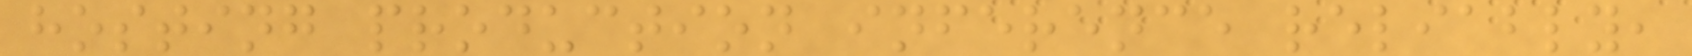hosting production inference reliably,
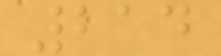214
